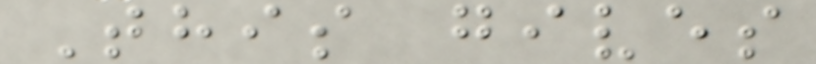This gives
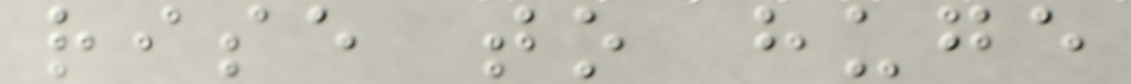rise to huge
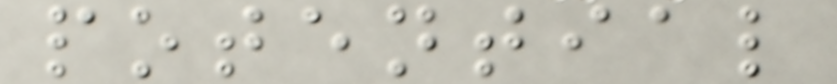potential
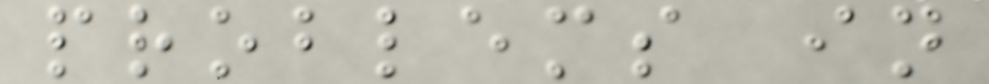problems in
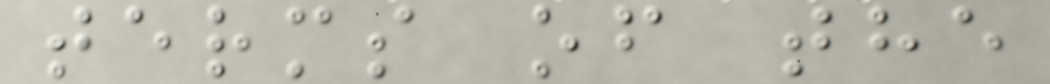terms of the
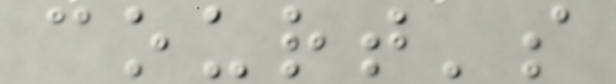court's
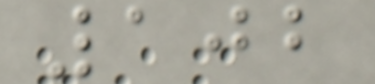102
